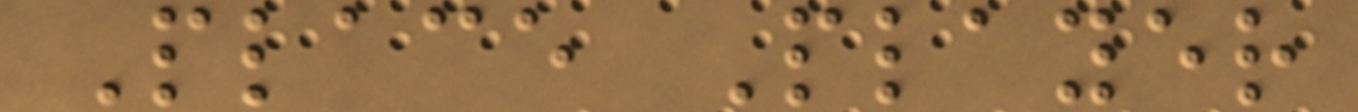Place Player
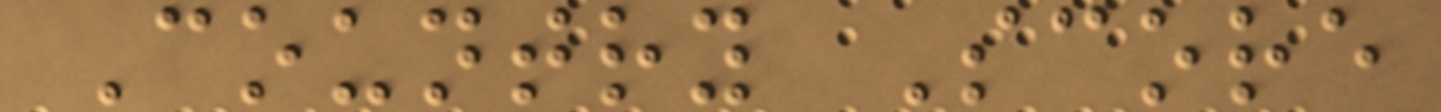Country Score
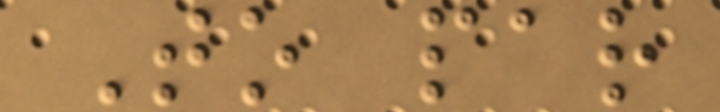To par
